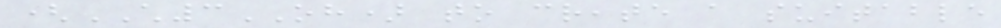(CH3OH) to create a suitable
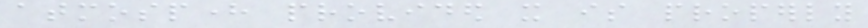atmosphere provided it is properly
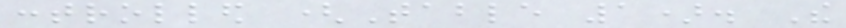controlled (Table 1). The
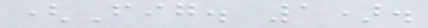(Fig. 1).
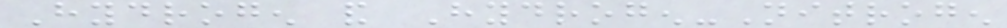Hydrogen and Hydrogen-Nitrogen
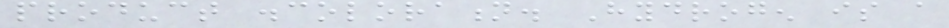product discoloration. Hydrogen is a
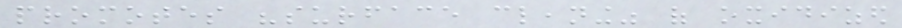promotes "surface cleaning" of oxidized
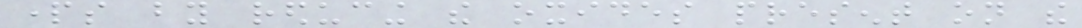parts by reducing the oxides present on the
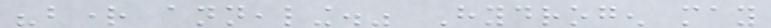"bright annealing." Hydrogen may
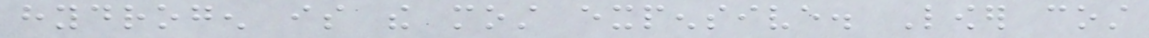hydrogen is the most expensive. Lower cost
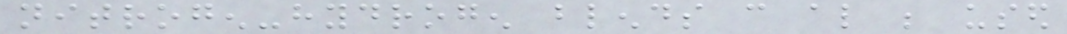nitrogen-hydrogen blends can also be used
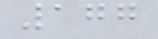177
